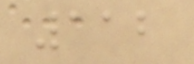112
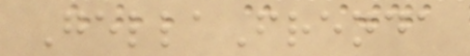GellaFrenda
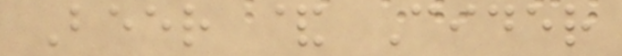Beer & Cider
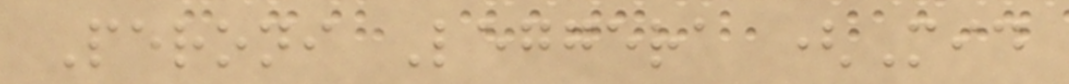Peroni Leggera (Mid
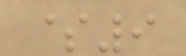$9
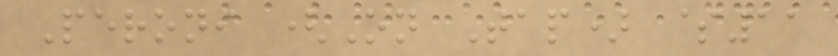Peroni (On Tap) $11
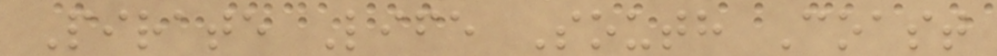Pirate Life South Coast
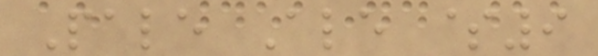Pale Ale $9
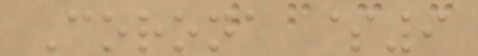Corona $9
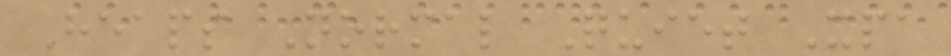Heaps Normal Quiet Xpa
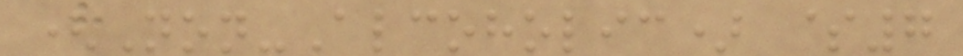(Non-Alcoholic) $7
